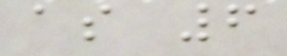as 6
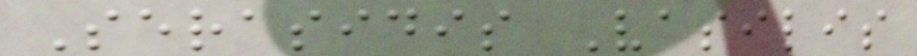Serasidis Vasilis
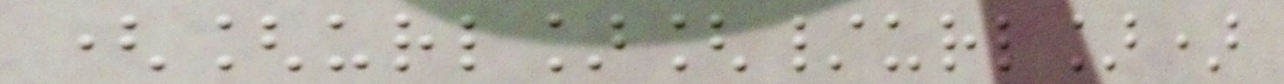([url][/url])
